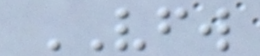VFW
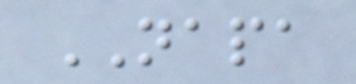NAPA
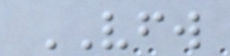VFW
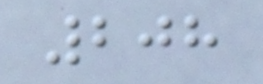208
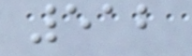512
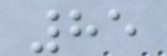85
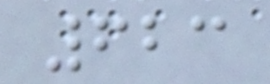623
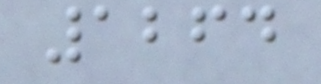1264
